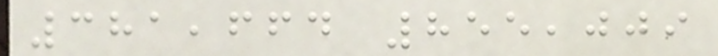381,664 855,009
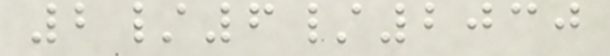2/6/2030
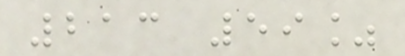213 59%
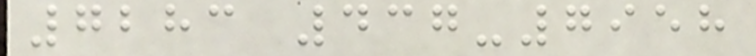7283 437-7958
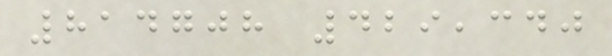814708 429,340
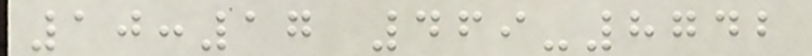10:17 469-8742
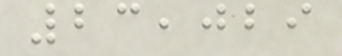23,029
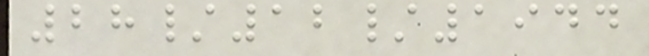28/12/1944
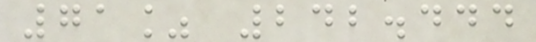71% 242.444
